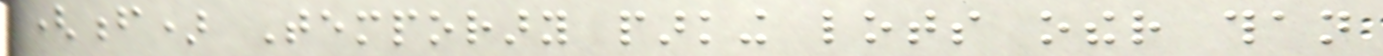(f) Temporary parking lots other than
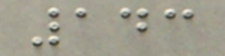143
